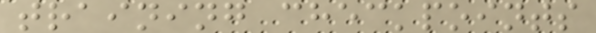training checkpoints
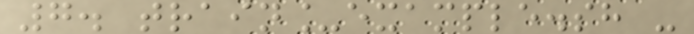7. train_example.sh -
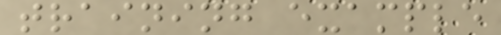training example
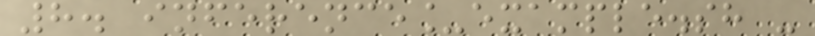8. inference_example.sh -
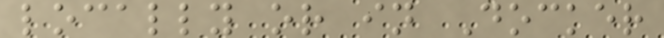locally or in Docker
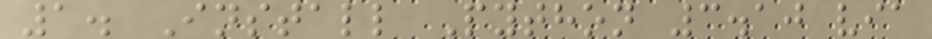1. Install Python 3.10 via
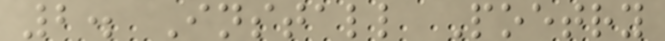2. Install Poetry
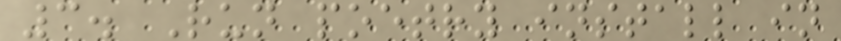3. Run poetry install in
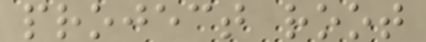project root
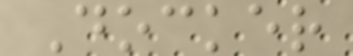Docker
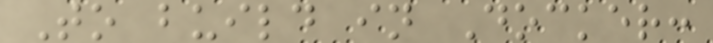To build in Docker:
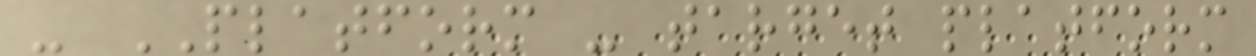- PLATFORM - target platform
